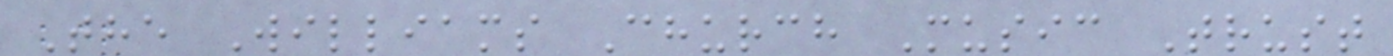The Williams Church Music Trust
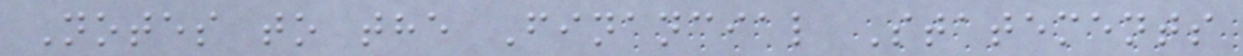Notes to the Financial Statements
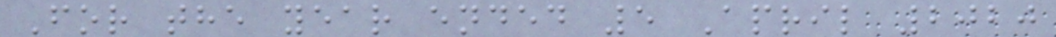For the year ended 5 April 2020
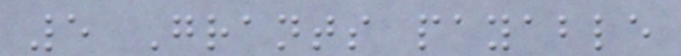5 Grants payable
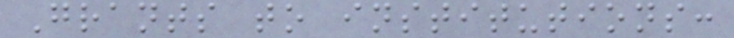Grants to institutions:
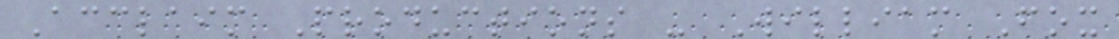Acclaim Productions - William Fox
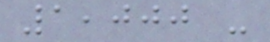1,000 -
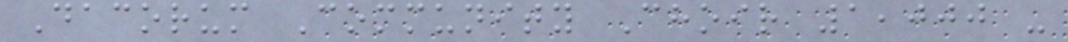Dacorum Community Choir 1,000 -
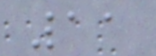11
